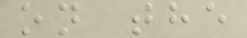on the
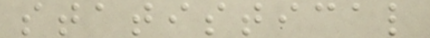statistical
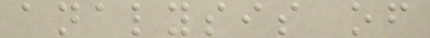analysis of
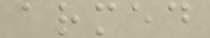armed
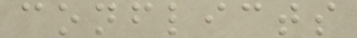conflicts
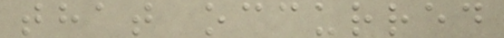that occurred
